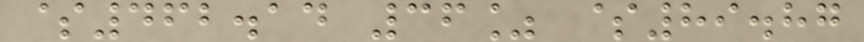$462.14 36% $89.87
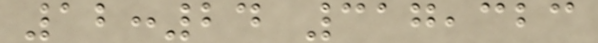12:24 317,323
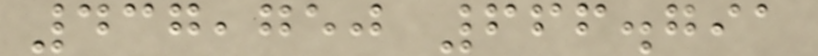437,750 666.791
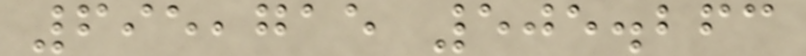695,715 505.263
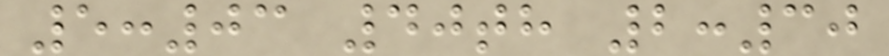5:03 40th 2:30
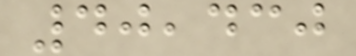40,430
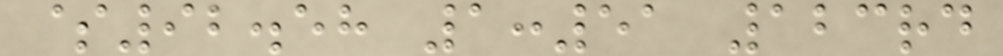$92.58 1:51 123rd
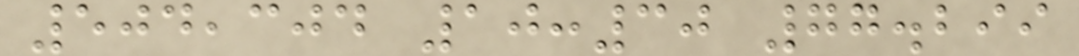504,304 10:30 77.299
